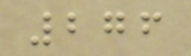276
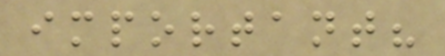important?
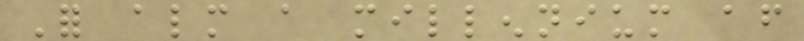For almost a millennium after
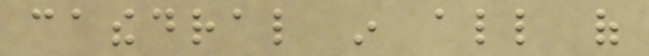cathedral in all of
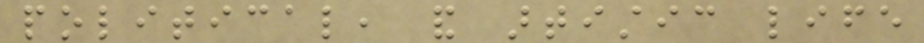political, and artistic life
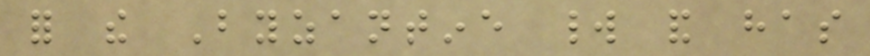for the Byzantine world and has
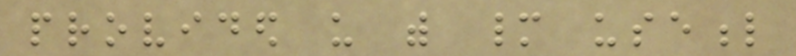provided us with many useful
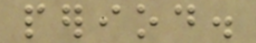period.
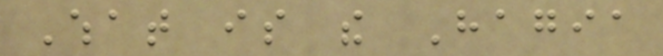What is the Hagia
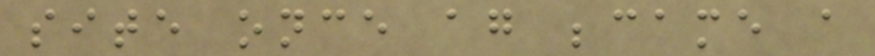site once again became a
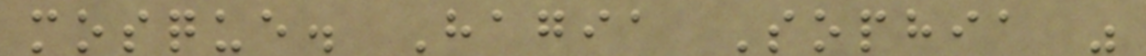mosque. Hagia Sophia was
